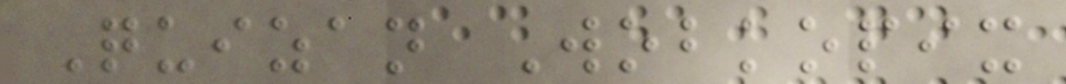Quizan Wobkopix
